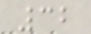32
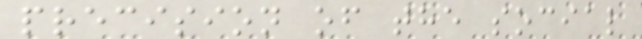precision of the social
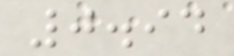0.94
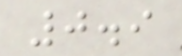0.9
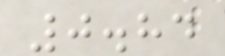0.84
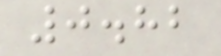0.82
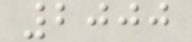2000
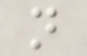n
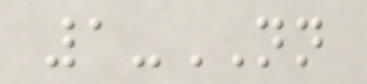1-NN
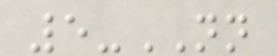5-NN
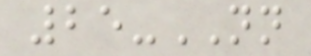25-NN
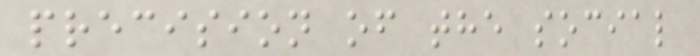precision of the social
